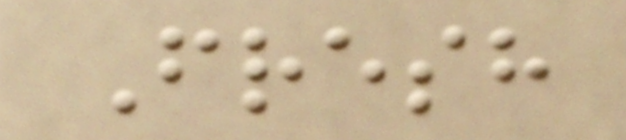Fresh
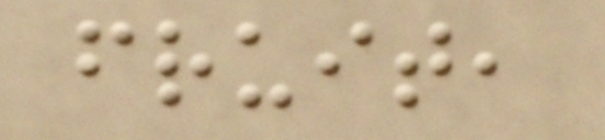fruit,
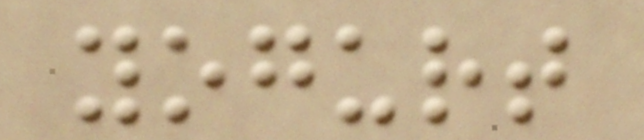yogurt
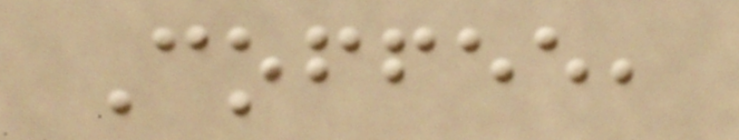Coffee,
